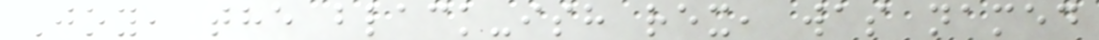Joy, the black-ish rex, was named
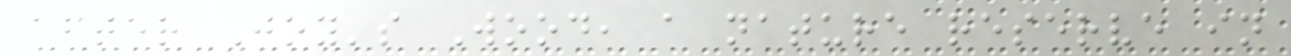after Joy's Wood, a nature reserve in
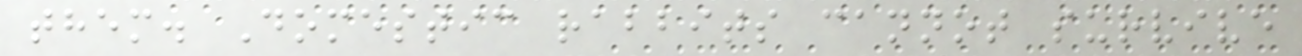them. Domestic rabbits cannot survive
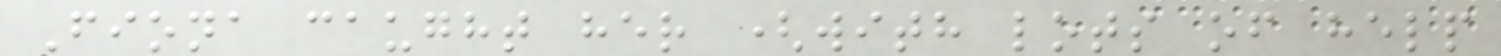Fiona caught her (with lots of help
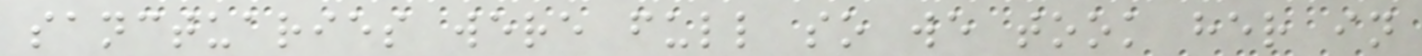sanctuaries were full so we took her in
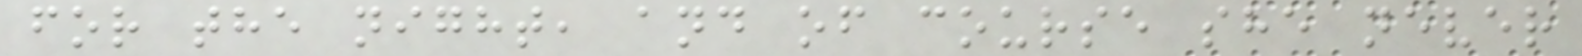for the night, and of course she never
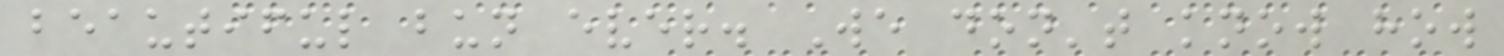beautiful bun ever. We don't know how
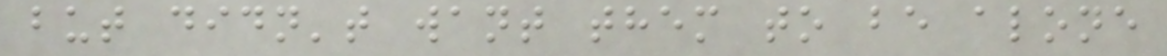but didn't want them to be alone
